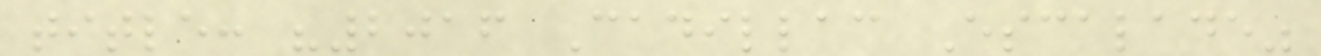title: "2016 Cadillac Escalade"
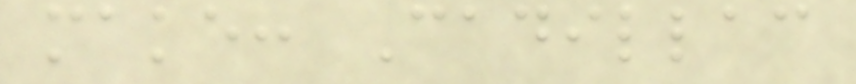make: Cadillac
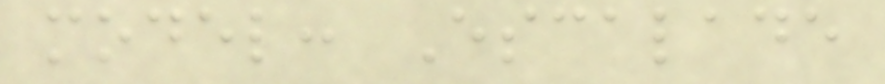model: Escalade
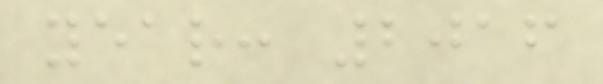year: 2016
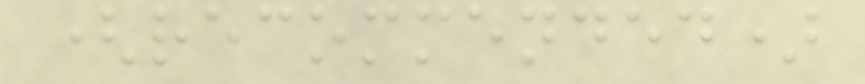(recommended)
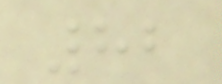82
